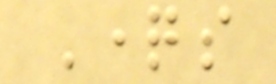Questions
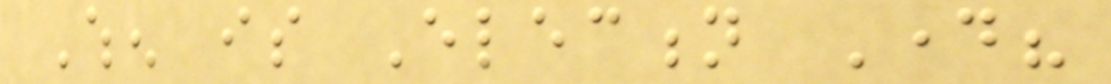When is Election Day?
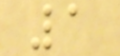1
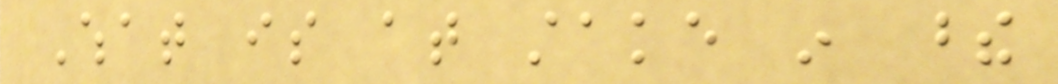What is at stake in these
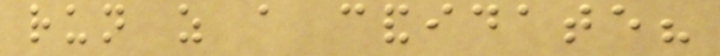run as a candidate?
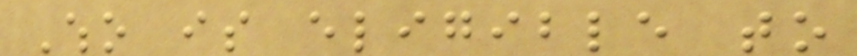Who is eligible to
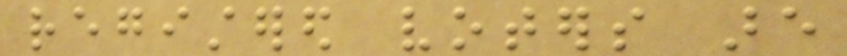registered voters are
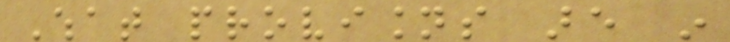What provisions are in
